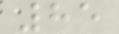85
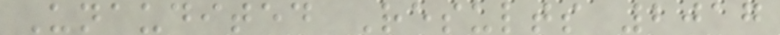Unaudited Results 2017
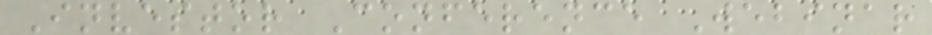Investor Conference Webinar
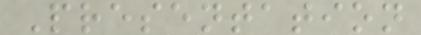Presentation
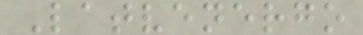Latvenergo
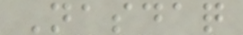Nasdaq
